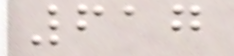617
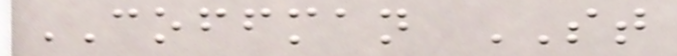COFFMAN ST
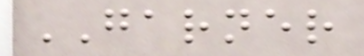GARNER
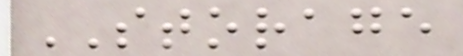STORAGE
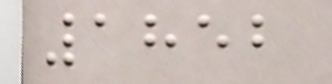1852
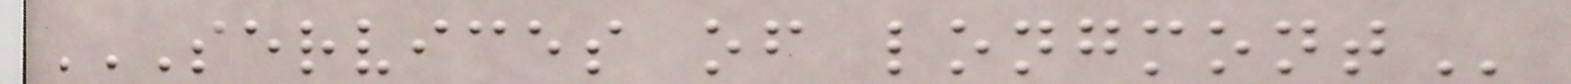SERVICES OF LONGMONT
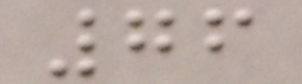76
